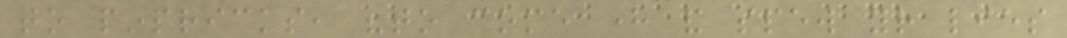to pinpricks, "to come here and spew your lies
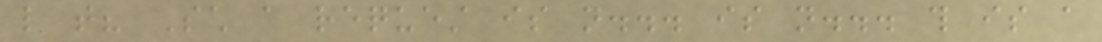like that? Such a request is not... is not... this is a
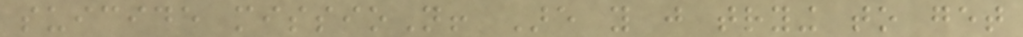suicide missioN! Are you just trying to get
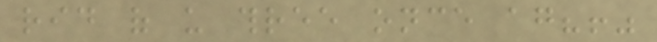rid of us three once again?!"
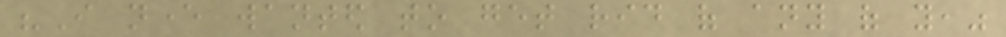"I never wanted to get rid of any of you,"
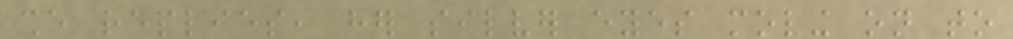she replies, her silver eyes moving on to
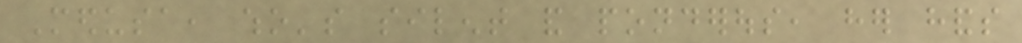Medusa, who's silent and ponderous, her hands
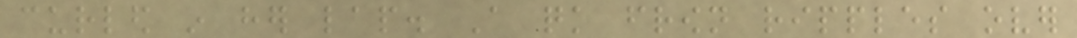curled in her lap. A quick frown ripples over
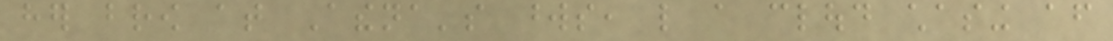her brow at Athena's words, like a cloud chasing after
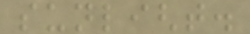sunlight.
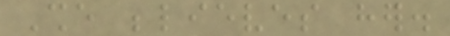She believes her.
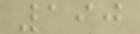190
